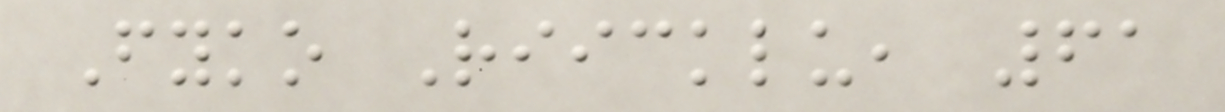Fyko Riicklu, 61
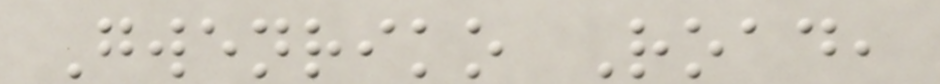Gwenriko Road,
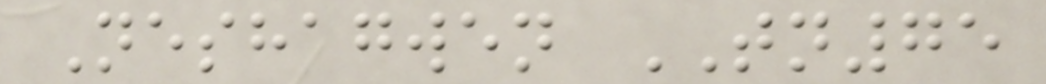Neshagwen TN75
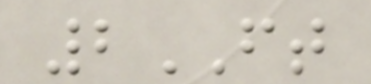2FT
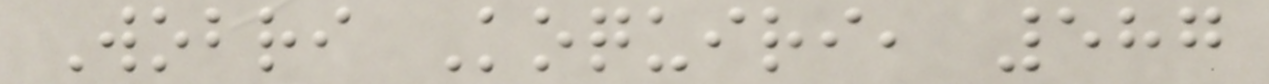Wobri Koquiri, 587
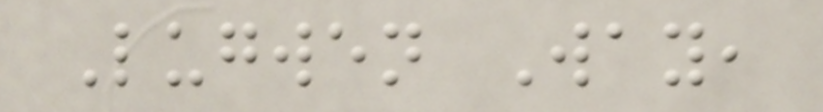Lugwen Way,
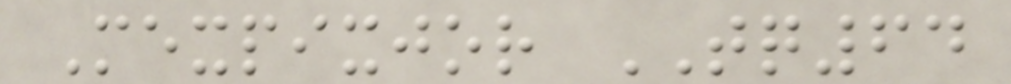Mexpixjor TQ64
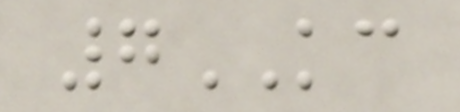7KC
